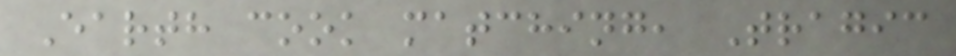Earth cook matching, Tragic
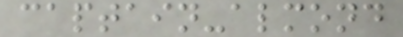captain-almond
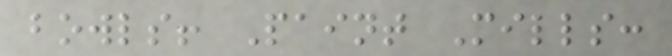bowls! Paint Mills:
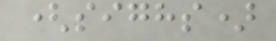(sighs)
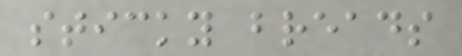sticky breads
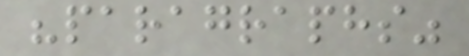"paragraphs"
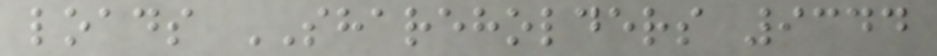loads SHAREHOLDERS 9344
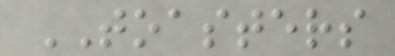TOASTERS
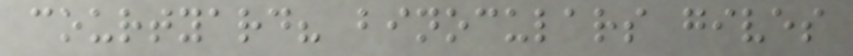courtyard? binoculars gives
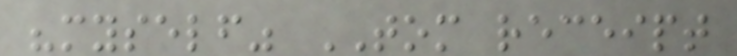"myself" TOM receipt
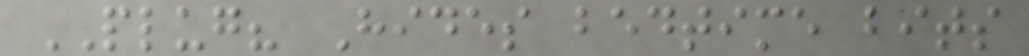PLUG? Hides bedtime bits
